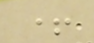+
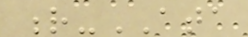r-ATA
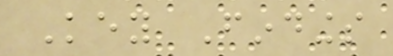Key Findings
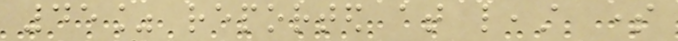45% reported at least some
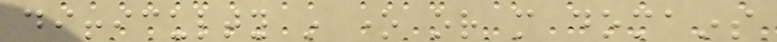difficulty in one or more domains
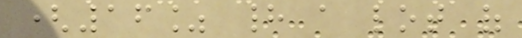(16% had a lot of
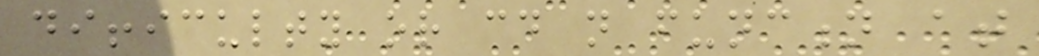difficulty or could not function at
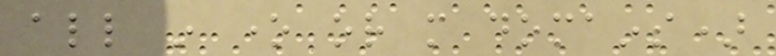all in one or more domains)
